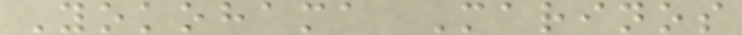Yokohama Marinos
